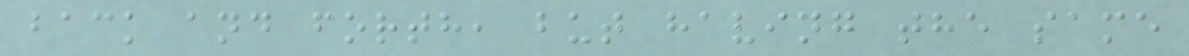back and forth, but having the same
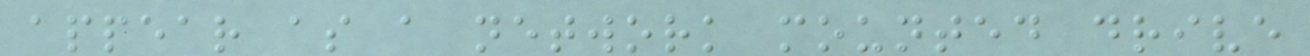appear as a network mounted drive
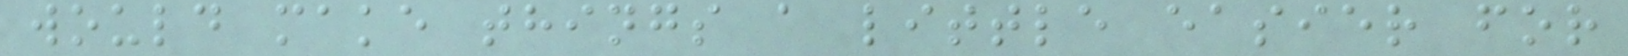would make things a little easier for
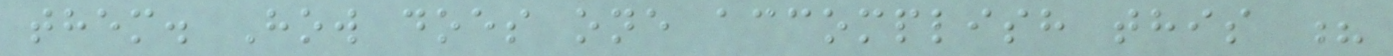them. How does one accomplish this ?
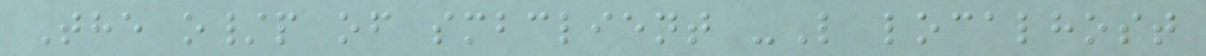The o/p of smbclient -L localhost
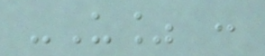-U% :
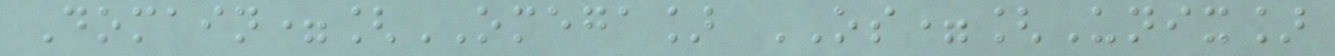Domain=[OMEGA] OS=[Unix]
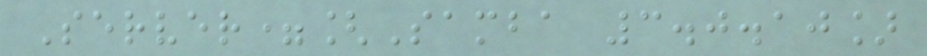Server=[Samba 3.0.10]
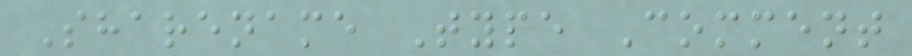Sharename Type Comment
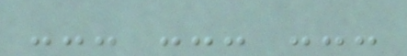--- --- ---
